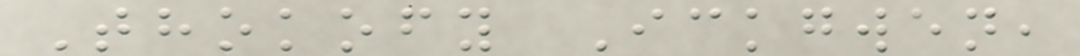Thokofy Ickgwen,
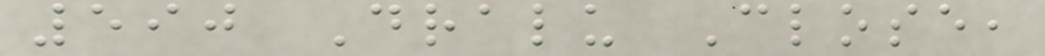590 Dralu Close,
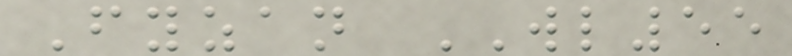Fyzan WL55
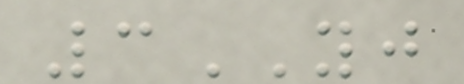3YJ
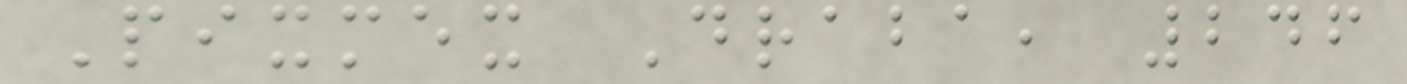Pixmex Draba, 246
